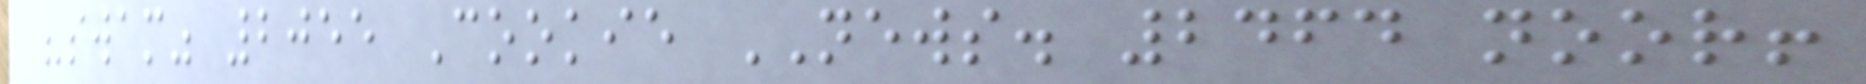"swam" 2055 Cookie NEWS. 2464 noor!
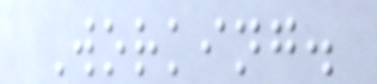Working.
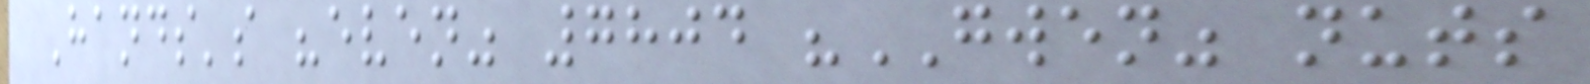Hands's "even" 7804 "GWEN" nuts
